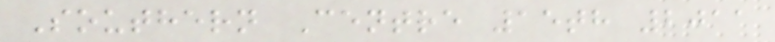Southern Centre 15th 2011
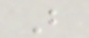B
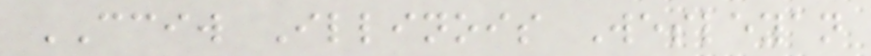CCIW Illinois Wesleyan
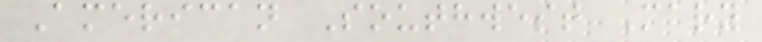American Southwest Mary
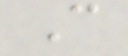C
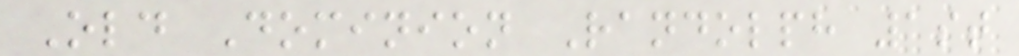Old Dominion Randolph 1st
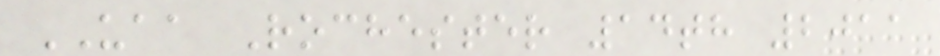UAA Rochester 14th 2011
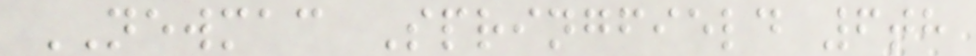NEWMAC Springfield 6th
